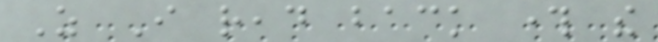As I read back through the
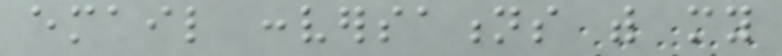email conversations with my
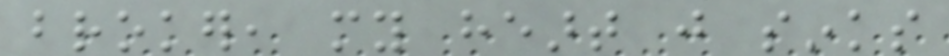broker, my heart just sinks
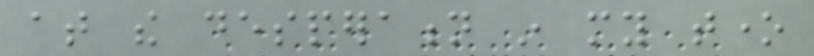at the desperation in my tone
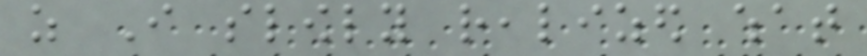as I slowly realized what
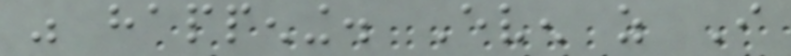was happening. Even as I
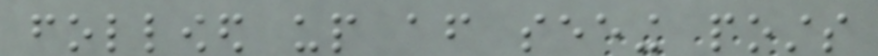followed up after seeing posts
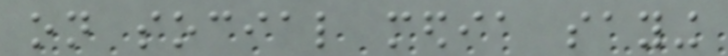on social media saying
